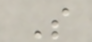S
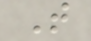T
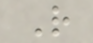R
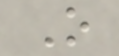O
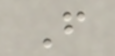F
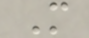M
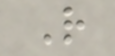R
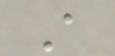A
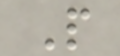P
